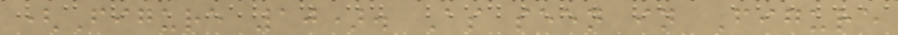(Figure 10). As seen in Figure
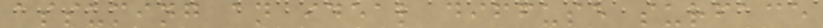assuming an ideal diffuse surface
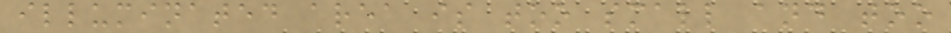illuminated area is too small and too
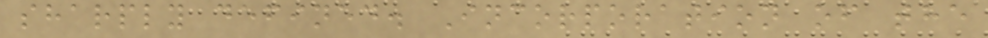sharply defined. Incorporation of the
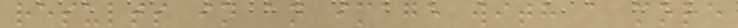results in an image with a more
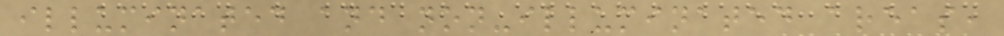illuminated and non-illuminated areas,
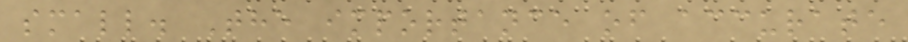small. The importance of accurate
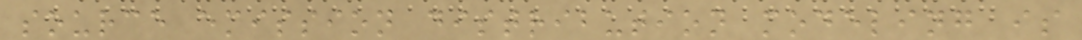source emission distribution modeling is
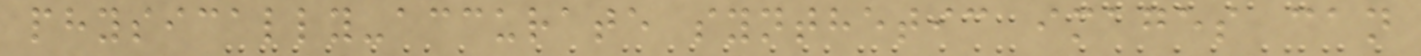physically-accurate synthetic images can
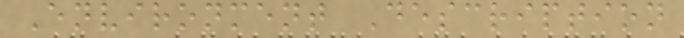Environment Description
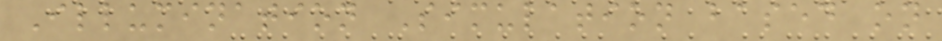Illumination Simulation based on
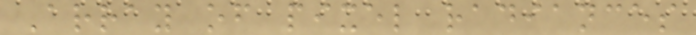Array of pixel radiances
